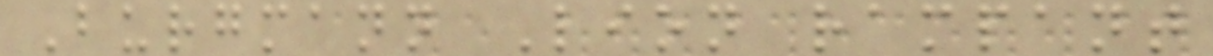Burgmann Lion rampant
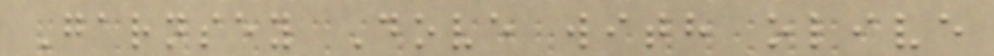Garnsey Dove with olive
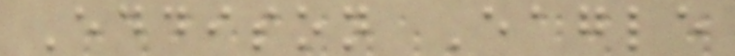Eddison Eagle
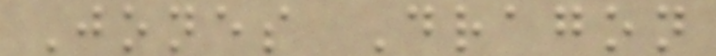Jones Dragon
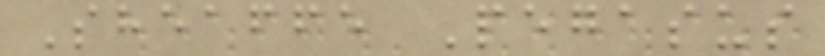Sheaffe Pegasus
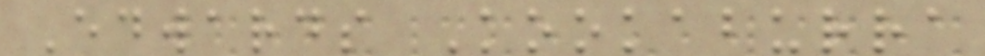Edwards Kookaburra
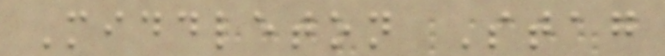Middleton Stag
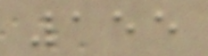155
